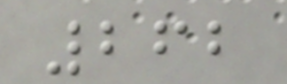262
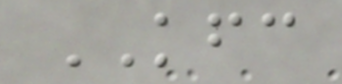KFC
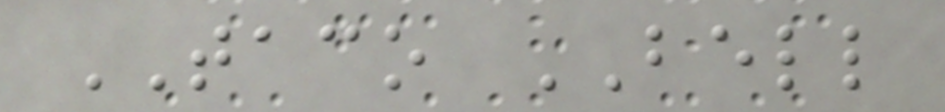TACO BELL
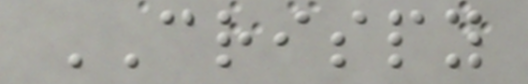CRISPY
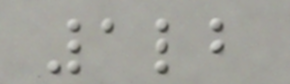1lb
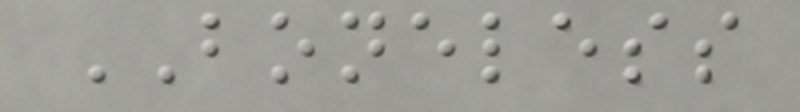BONELESS
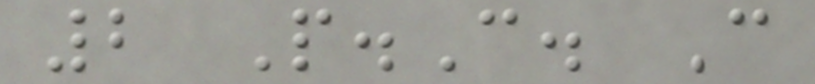2 P.C. C
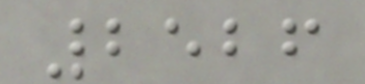2526
